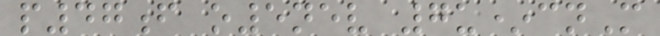p47f o5nev 7u*cnM
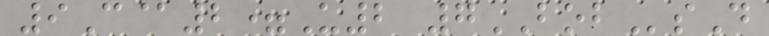9C@2=U2 7BOBsD
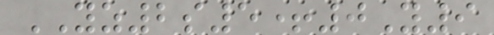YZ2s5+0Y9
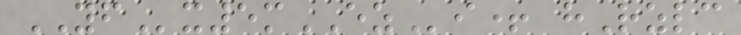YFx5mEZi+ hRzlc
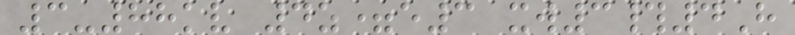3-88kv 4z=e3 xw3#4H
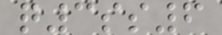q3ss6
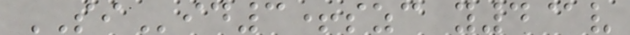SIid3+szc y4@v
